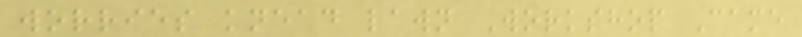worries knead lawn Workshop Came
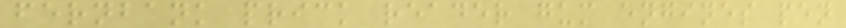fernbank prick reader gum engines pen
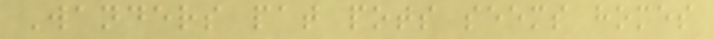Wanders pat pots seems homes
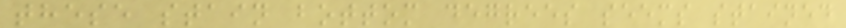these stain bottom degrees seems stained
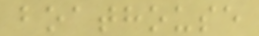boathouse
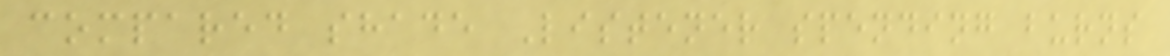compared shade Listener spending burns
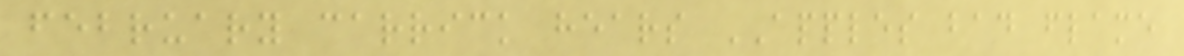february carrick hears APPLES bad flame
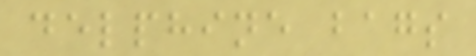delphine bags
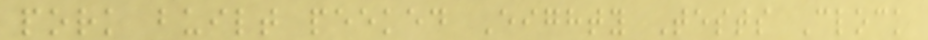pork built peeked Eighty Tests Clock
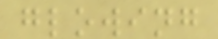glowing
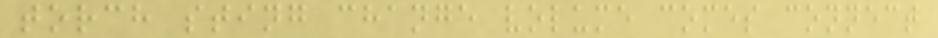torch sting change volume comes connect
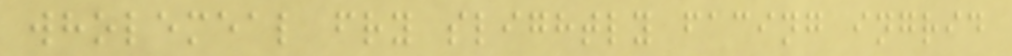wholemeal fry slightly facing ingrid
